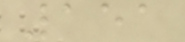151
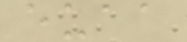euaa
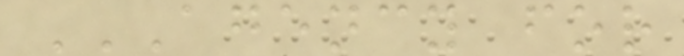AGENCY FOR
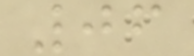06
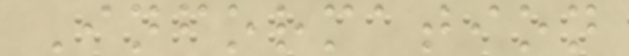Information
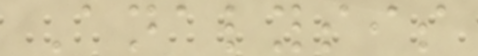Analysis
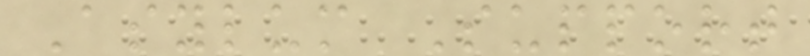Asylum Support
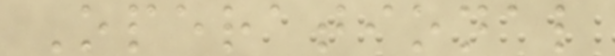Operational
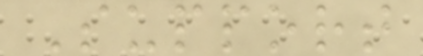Support
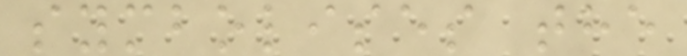symbolises the
